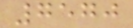7570
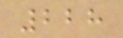228
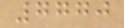7770
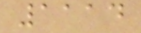1114
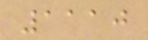1110
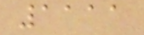1111
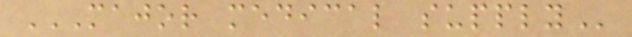MAJOR MEDICAL SUPPLY
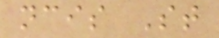ncis St
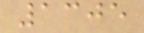1305
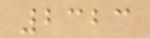2323
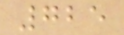725
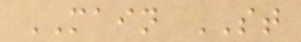MAIN ST
